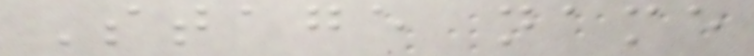Stage name
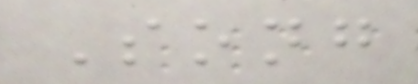Song
